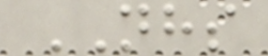NHS
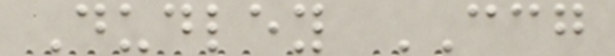Dudley CCG
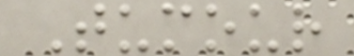Tumour
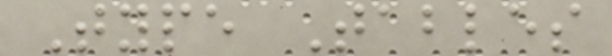Type Tables
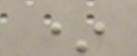*
